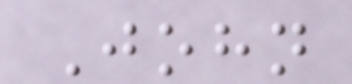John
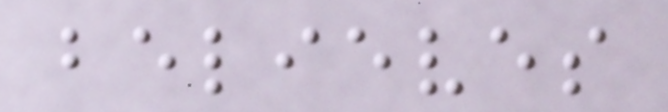believes
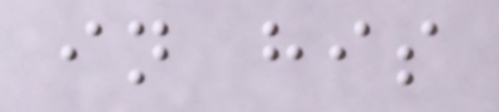in his
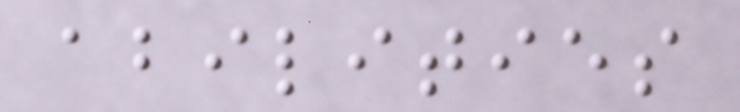abilities
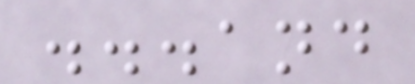...and
